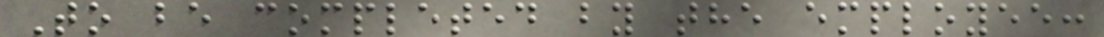To be completed by the employee:
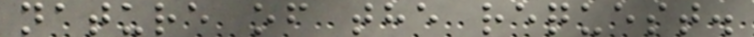nature of the request.
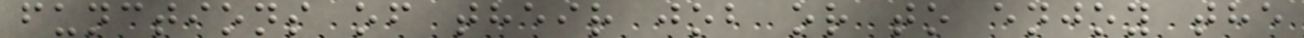functions of their job or to enjoy the
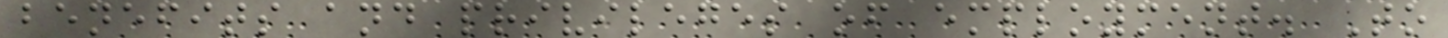benefits and privileges of employment. To
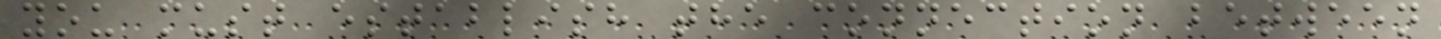you must establish the connection between
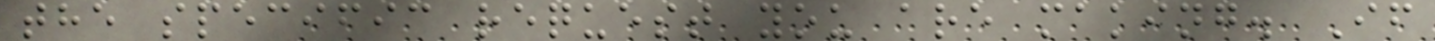the specific request you are making. If
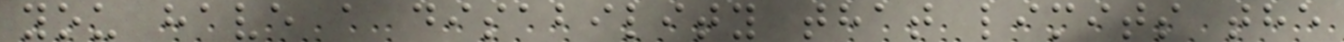you have a disability that limits the
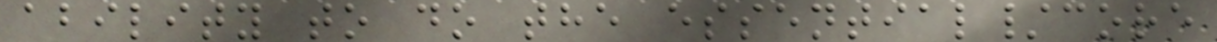ability to do the essential/core
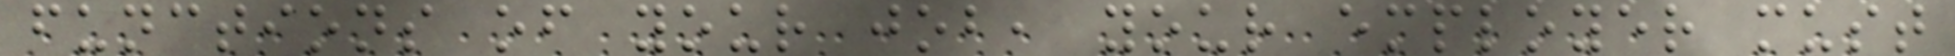functions of your job, your employer must
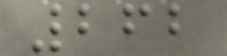262
